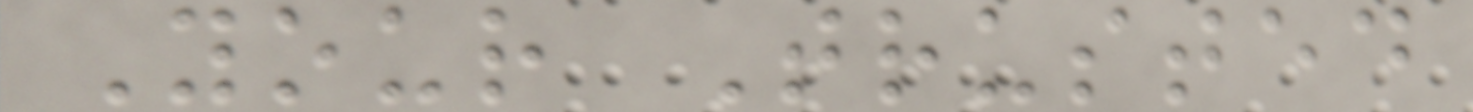Your Trusted
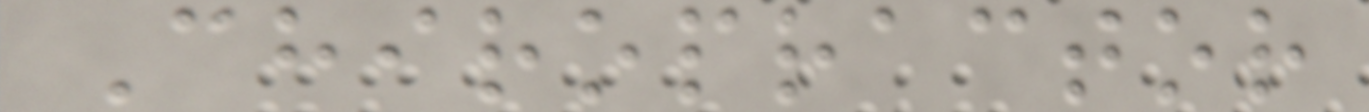Chiropractor
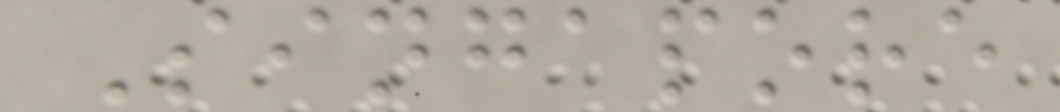Singapore
